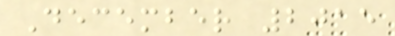December 2015
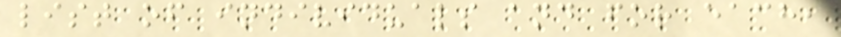list of individuals and for each,
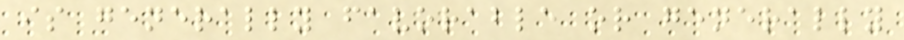is generally favorable or generally
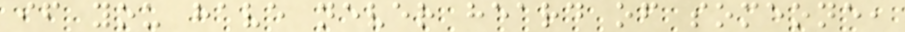if you have never heard of someone,
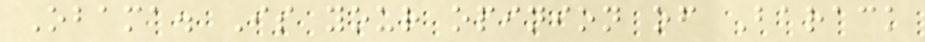Obama. Is your opinion of Barack
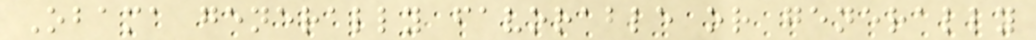Obama generally favorable or generally
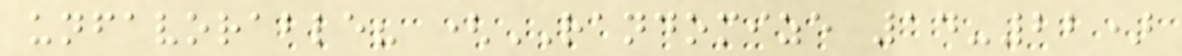unfavorable? (RANDOMIZE 14-22)
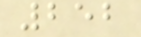252
